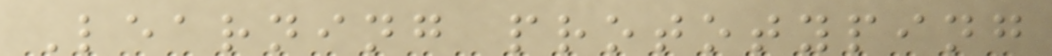Learning prototyping
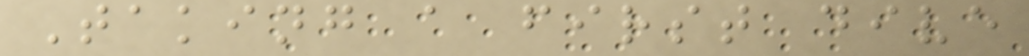Taking a first dive
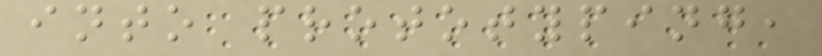into prototyping,
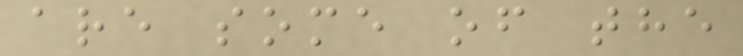are some of the
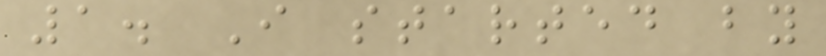1. I started by
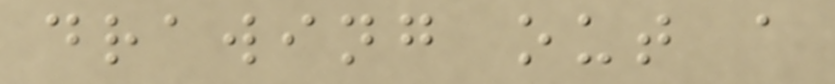drawing out a
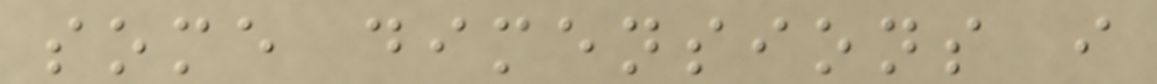some dimensions i
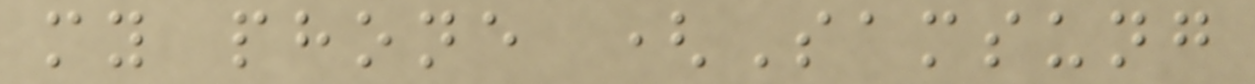my phone (Samsung
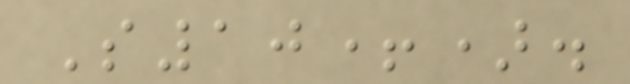S10+).
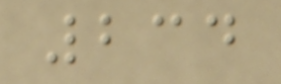234
